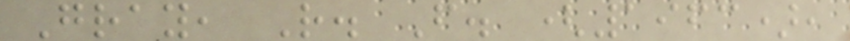Gray, R. F. (1963),
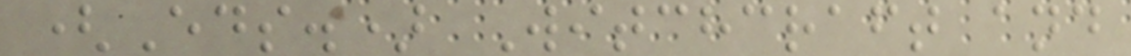(Eds.) Witchcraft and
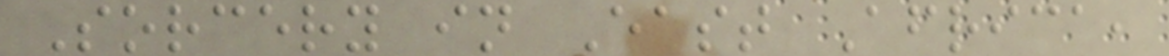Sorcery in East Africa,
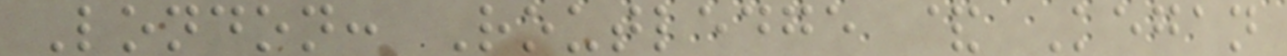London: Routledge & Kegan
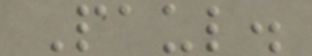Paul.
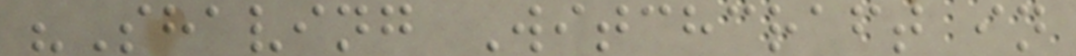"Shaving Witchcraft in
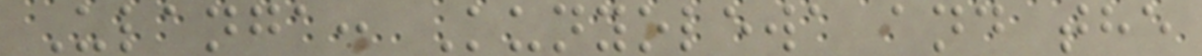Ulanga: Kunyolewa and the
